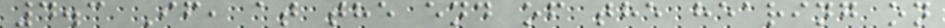4.3 If, at the end of the hearing on
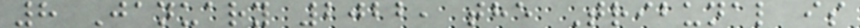8 January 2022, the Tribunal is
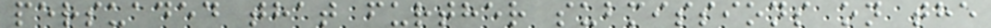persuaded that further submissions on the
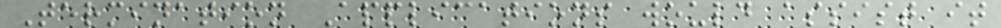Termination Applications would assist it
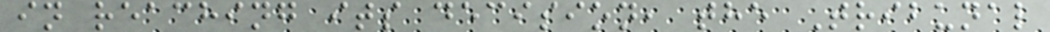in reaching its decision, the Tribunal
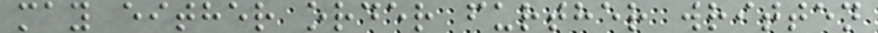may either order further written
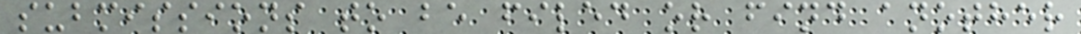submissions to be filed or find another
